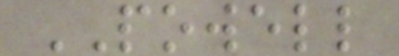POWELL
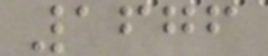1676
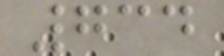734
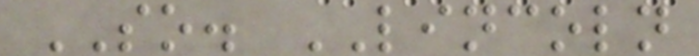SO. LINCOLN
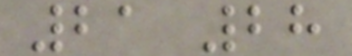21 28
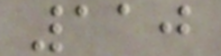110
